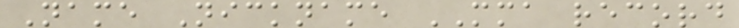Name Nickname MMA record
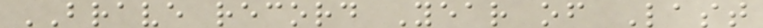BRAVE record Year of Last
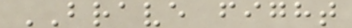BRAVE fight
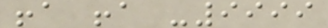!a !a -9999
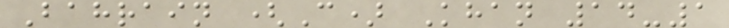Bahrain (C) Khan 14-1
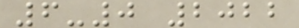6-0 2022
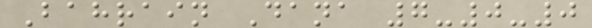Bahrain Dana 7-0-0
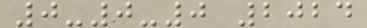0-0-0 2024
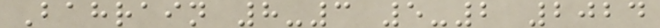Bahrain 8-3 5-2 2024
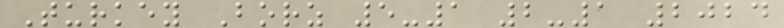Turkey Borz 5-1 2-1 2024
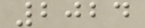2024
